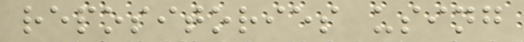repositories using
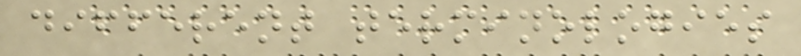different terminologies
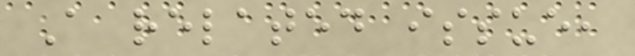A related issue,
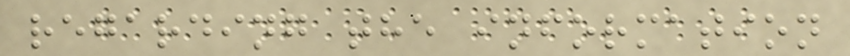regarding the information
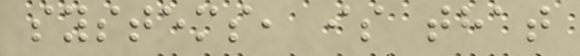systems, is that
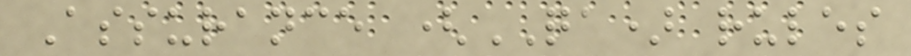Assurance (QA) rules
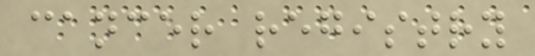cancer registry
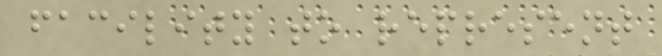facility to represent
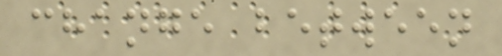change between
